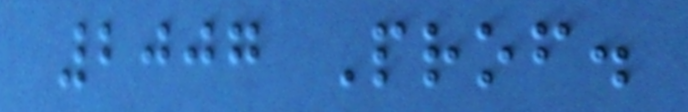2007 Prof.
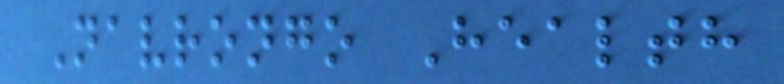Navrongo Health
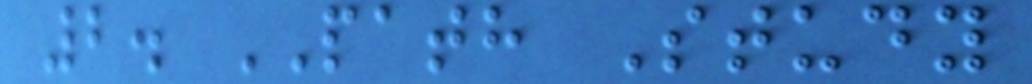2. PATH Study
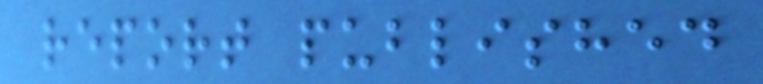report published
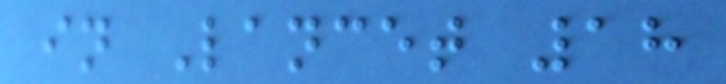in Lancet 18
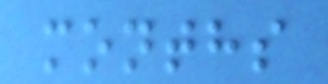months
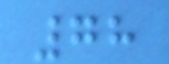78
